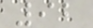92
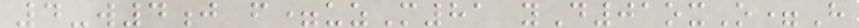4-w4j f=uzM81 yD01oxO=H
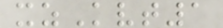xzKvt1
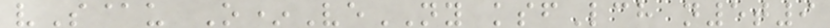vS@u O*VeNY ksfLch n5t9
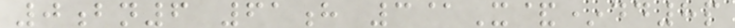0bn6 61h 3@X&*dd8p
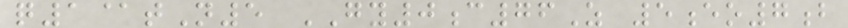q1@tN5 GY0c76Z 5eo7b
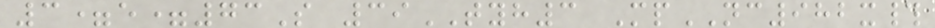3=e=73S 39TYH3 MpNC982x#
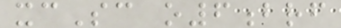xcSc o6brf
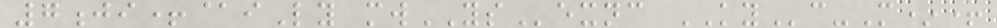7ji+@iLy mwYSexnc KYc-M*+
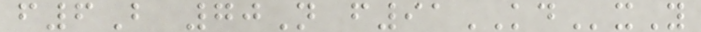f6B 70N f91KDxY
